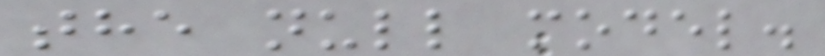the null model.
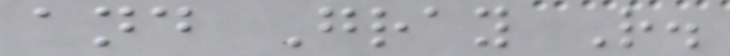and Gray R.
